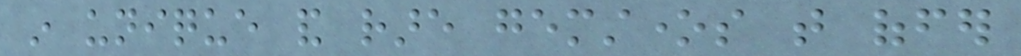in unique and rare gemstones that offer
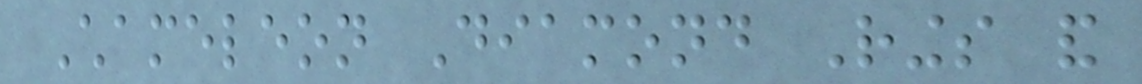Chameleon Diamond Rings and
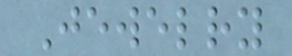Jewelry
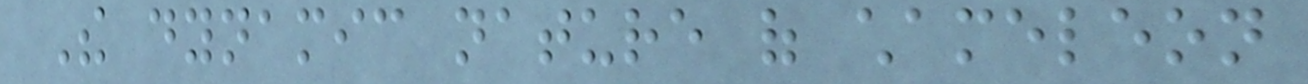The dynamic nature of chameleon
